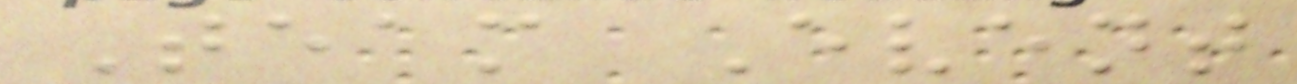Team Event
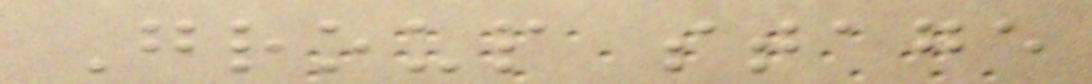Group stage
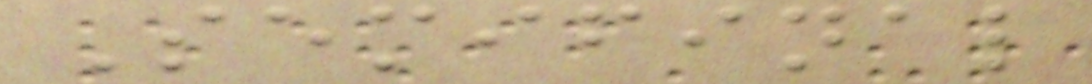Semifinal
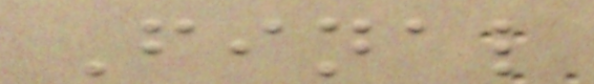Final
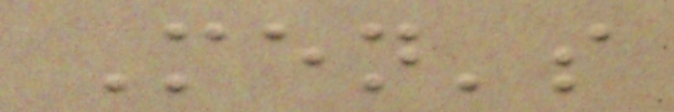Men's
